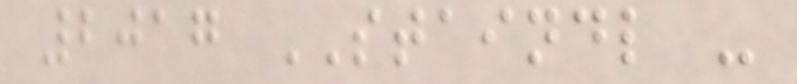2017 STAINDL -
